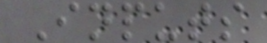Inputs
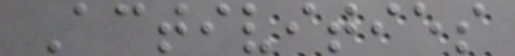Activities
